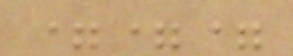===
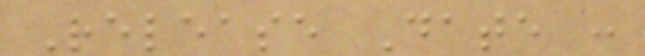Release Date :
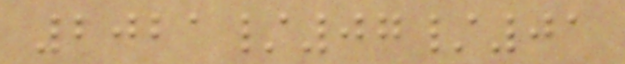2021/07/01
